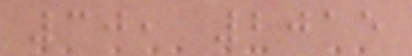30, 2015
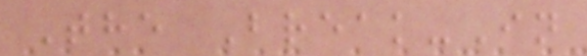The Break-In
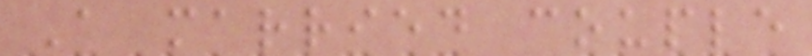A married couple
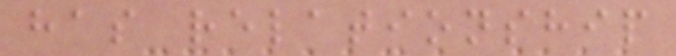has relationship
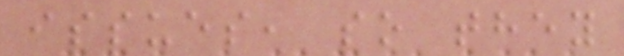issues, so they
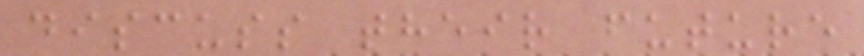discuss their future
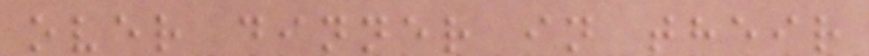over dinner in their
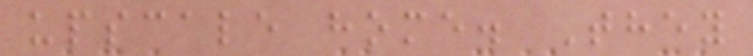upscale home. They
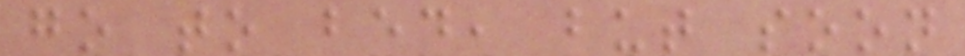go to bed, but soon
